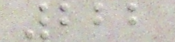222
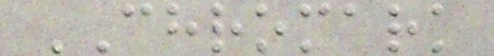CHROMARK
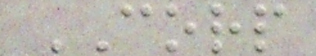CORP
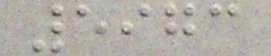5973
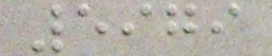5979
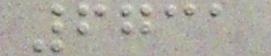6731
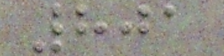801
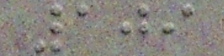109
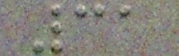31
